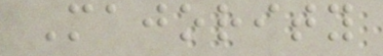Majority
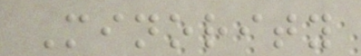Minority
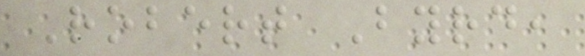Robert Byrd,
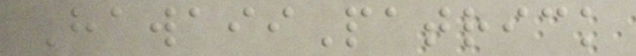HawaiiPatrick
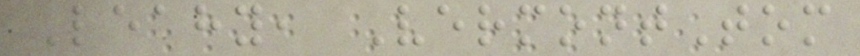Leahy, VermontTom
